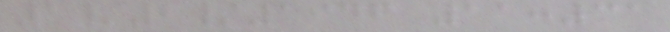1/2/1946 11:31
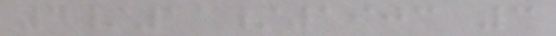4/11/1903 3
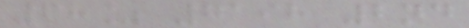68% 7198 2nd
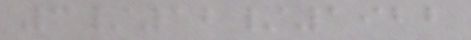3/12/1922
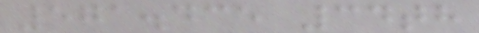571.435 34th
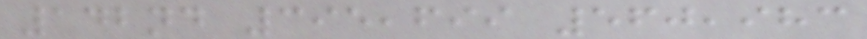142nd 395,699 560,983
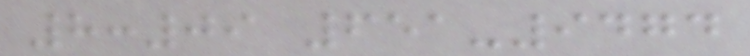8:09 651-9474
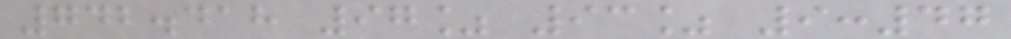742.418 97% 93% 9:47
